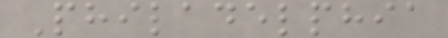Philadelphia
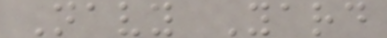Navy Yard
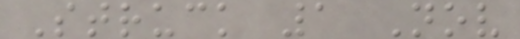Struck 1 Nov
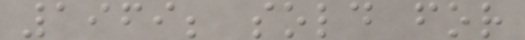1969; sold for
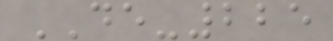DE-225
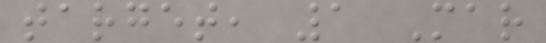target, 1 Mar
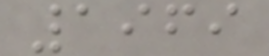1969
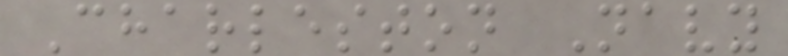Charleston Navy
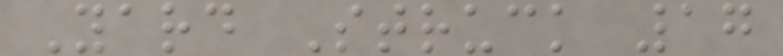Yard Struck 17
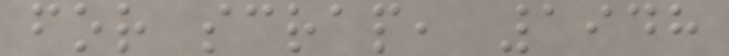for scrap, 1948
